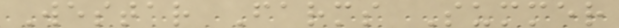Westar Farms Summer
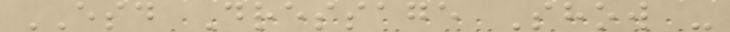ESD Dressage Show -
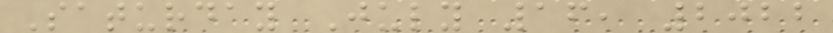Saturday July 16, 2022
